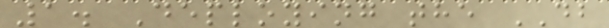1. Deploying the DB
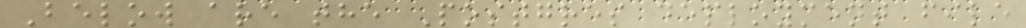Below are the Postgres deployment file
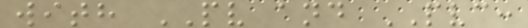with PV and PVC:
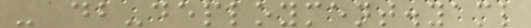- db-deployment.yaml
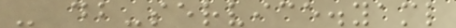- db-service.yaml
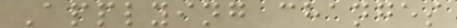Applying changes
